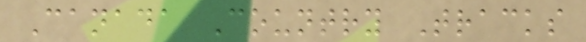Canada Country Tracks
